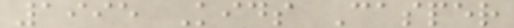1995 Kids Casper
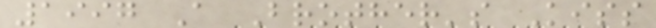1997 A Brother's Kiss
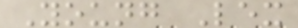Young Lex
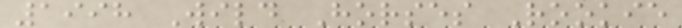1998 Wild Horses Rookie
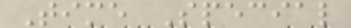Time Special
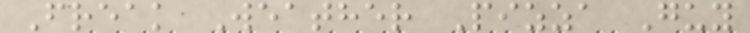Freak Weather Pizza Guy
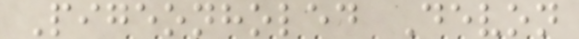Pigeonholed Devon
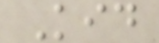Kid
